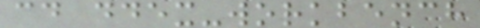cd ddex-workbench
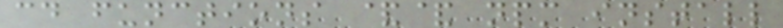cd functions && npm install
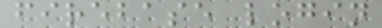firebase login
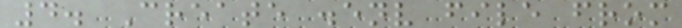4. Create .env file from
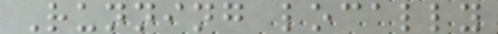Running locally
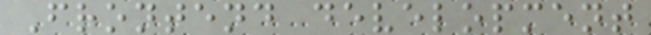Frontend development
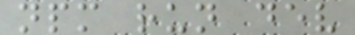npm run dev
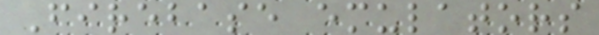Firebase emulators
